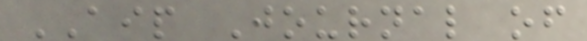AIP Journal of
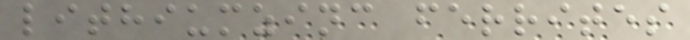lithiumzinc ferrites
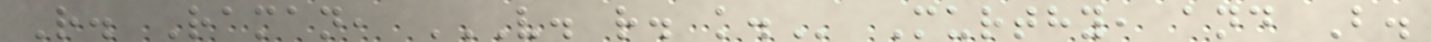R. Raman, V. R. K. Murthy, and B.
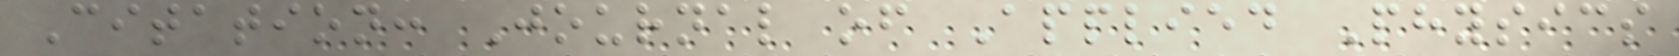Citation: Journal of Applied Physics
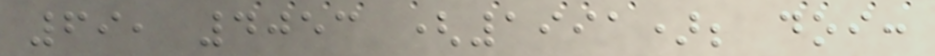69, 4053 (1991); doi:
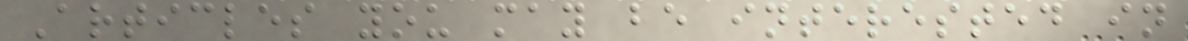Articles you may be interested in
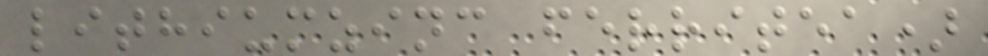lithiumzinc ferritea)
